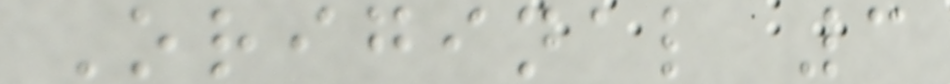Original 3
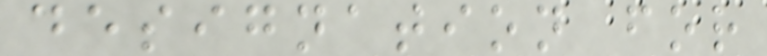designation for
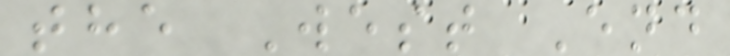the West End
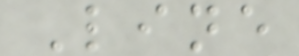Line
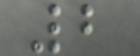2
